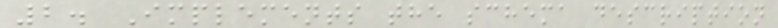2. Implements the schema description
